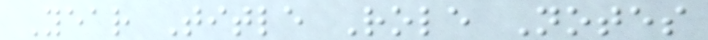Year Title Role Notes
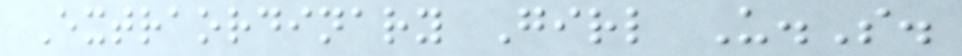Extraordinary Girl U.S.
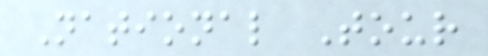National Tour
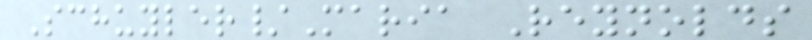Schuyler/Maria Reynolds
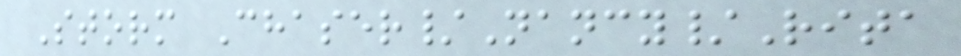Storm Chaser/Nancy/Rita
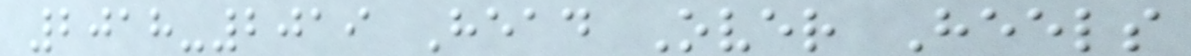2018-2019 Head Over Heels
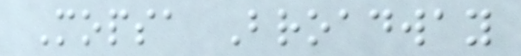Mopsa Broadway
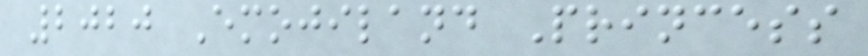2020 Emojiland Princess
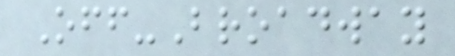Off-Broadway
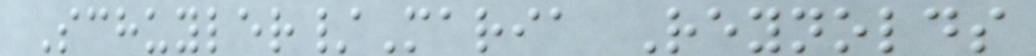Schuyler/Maria Reynolds
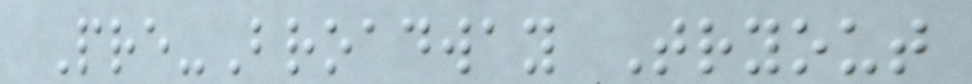Pre-Broadway Tryout
